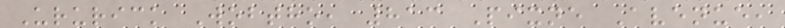Ururick Wobtho, 813 Pixne Avenue,
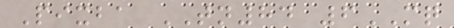Pixba TN84 6MQ
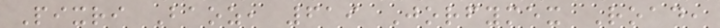Pixri Baoz, 619 Jorfymex Road,
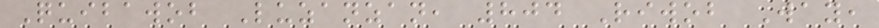Quibawob Luzanzan, 804 Riwob Way,
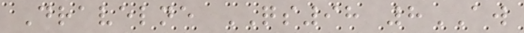Dravelne QS98 8AW
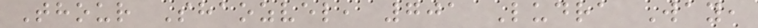Thour Shaozvel, 701 Ludra Way,
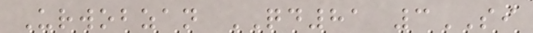Urwobzan QD81 3SI
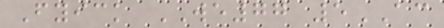Fyick WE77 5AC
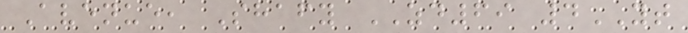Avenue, Shafy ZD69 4YT
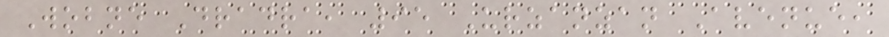Wobne Dradra, 95 Urzanzan Avenue,
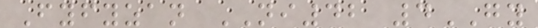Fyfyzan NI42 4GY
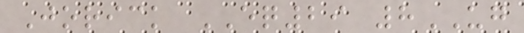Jorick EQ29 8UG
